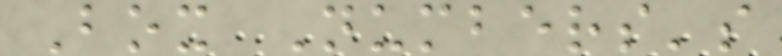Box Numbers's
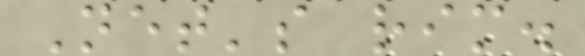Net's rim.
